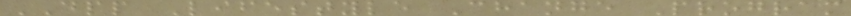DPP Lifestyle Change Program
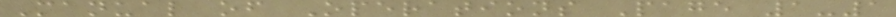Manual of Operations Page 1-1
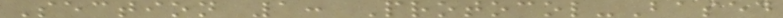Section 1: Protocol-Based
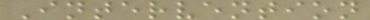Intervention
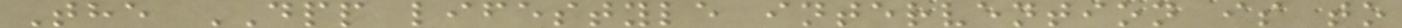The DPP lifestyle intervention is to
